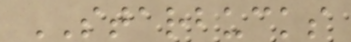STARBUCKS
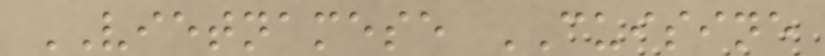VIETNAMESE CUISINE
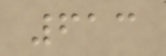613
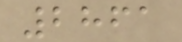2861
